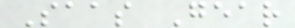Saas Gear
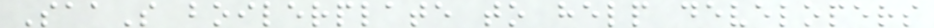SaaS boilerplate to help developers
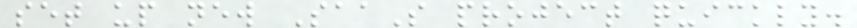set up new SaaS project quickly.
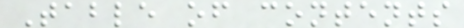Table of contents
